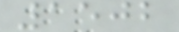1502
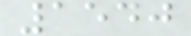1540
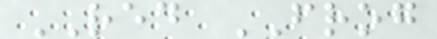RED FROG
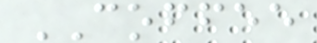COFFEE
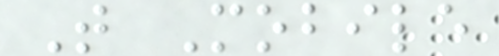T Mobile
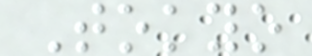Tokyo
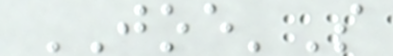JOE'S
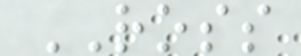ROSS
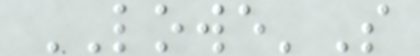LOWE'S
